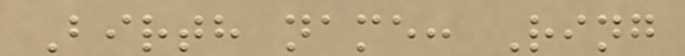Birth name: Ring
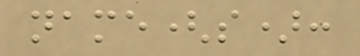name(s):
